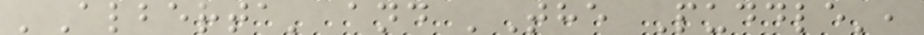'Alberta' and 'The Puddle',
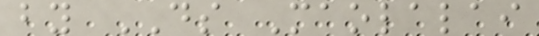by DS Maolalai
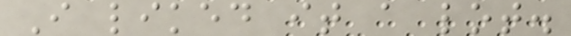I liked it a lot.
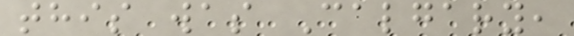this was Calgary,
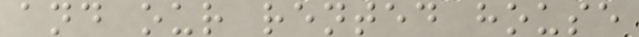and our rented house
